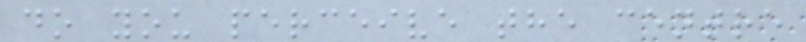do you perceive the centre
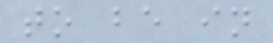to be in
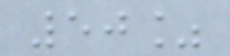50%
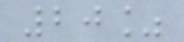20%
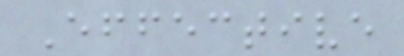Effective
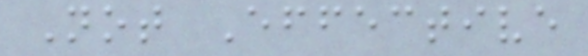Not Effective
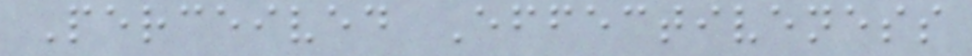Perceived Effectiveness
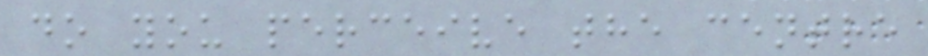do you perceive the centre
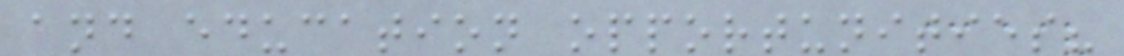and education opportunities?
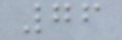76
